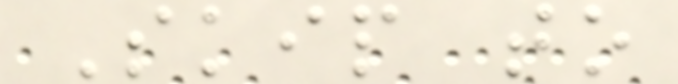Skip to
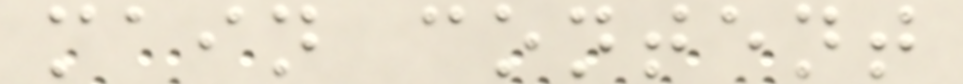main content
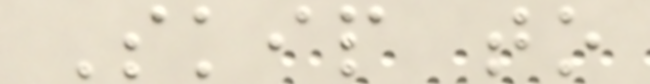Skip to
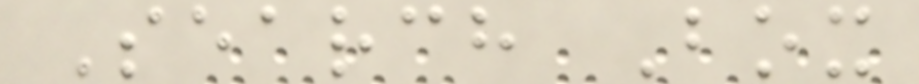Search Box
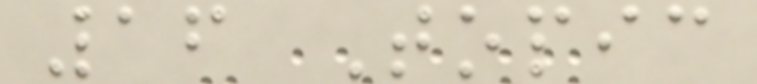16 Topic
